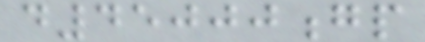d45000gp
